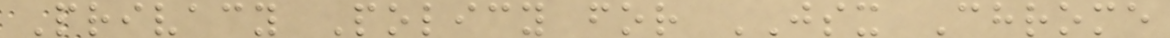Privacy Policy for JSX Chrome
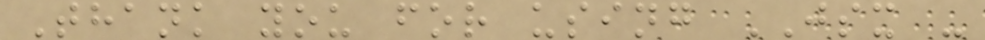Thank you for using JSX -
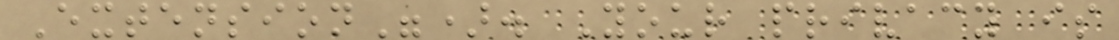Extension"). Your privacy is
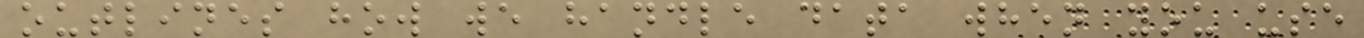outlines how we handle data when you use
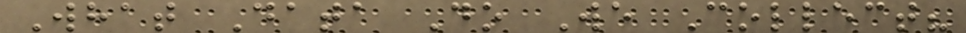What Data Do We Collect?
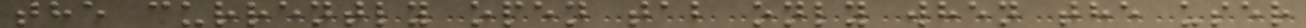the currently open tab only when the user
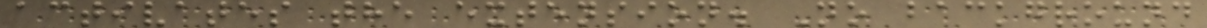activates the extension. No background
